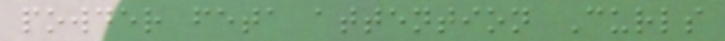powder feta attention Curls
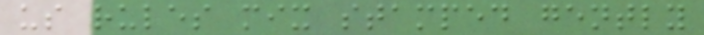us rules mix stamped gently
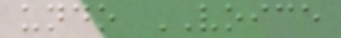undo VOICE
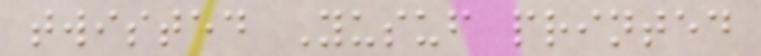twisted Yusuf printed
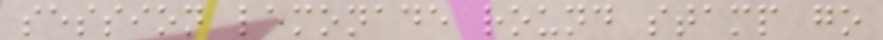session lemonade round stamp go
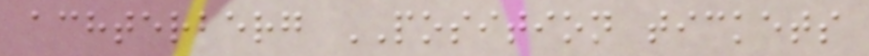achterberg POSITION tickets
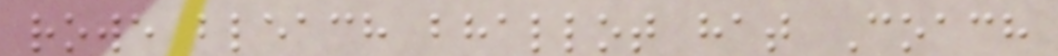rowe bleach bhallot hat Coach
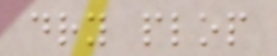dry plop
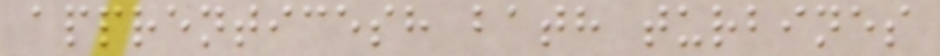apprenticesh bath turbines
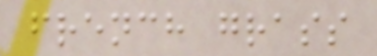french grass
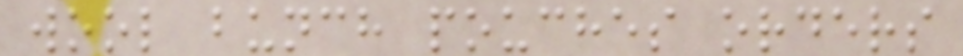wool bunch pouches orders
